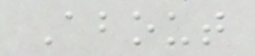About
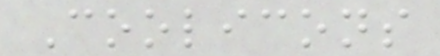Coolicons
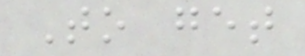To get
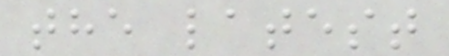the latest
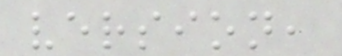version,
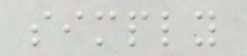simply
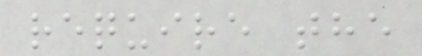require the
